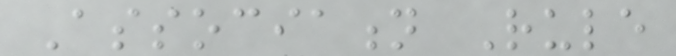Association Rule
